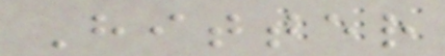Hitter
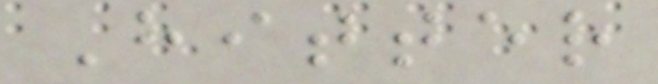Hitter
